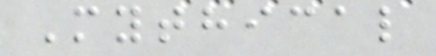Mythical
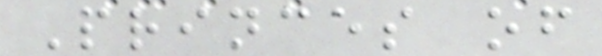Princes of
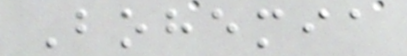Bohemia
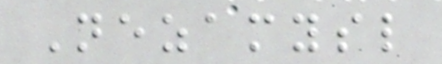Nezamysl
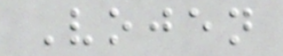Vojen
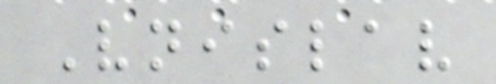Vnislav
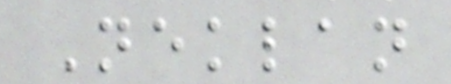Neklan
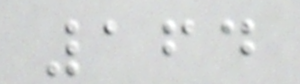164
